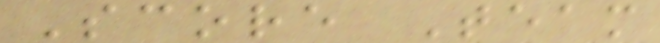Score Team
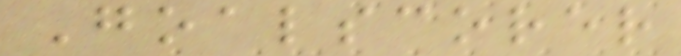Goalscorer
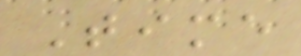Time
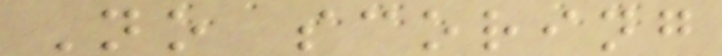No scoring
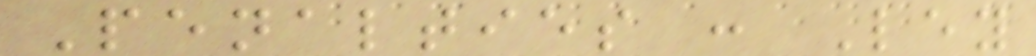Penalties : Ley
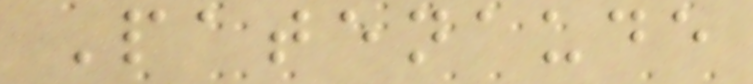Patenaude
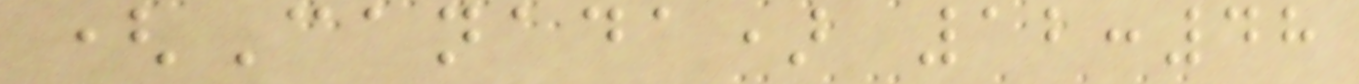(Canada) 12:48
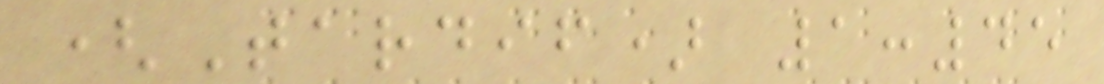(Tardif) 1:45
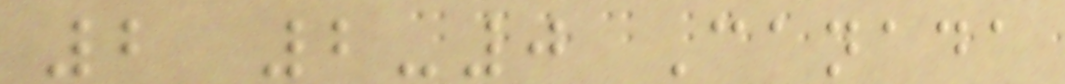2 2-0 Canada
